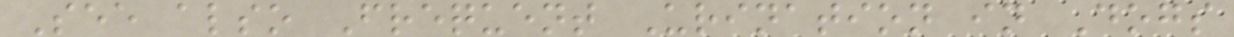See also Frequent Urination in Dogs
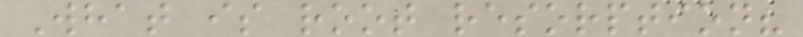What is root resorption?
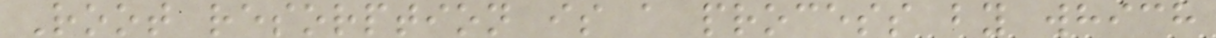Root resorption is a process by which
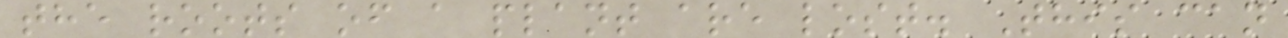the roots of a plant are lost. This can
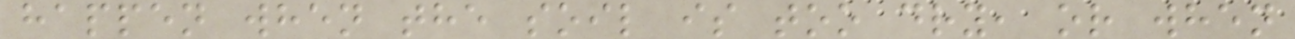happen when the soil is too dry, or when
